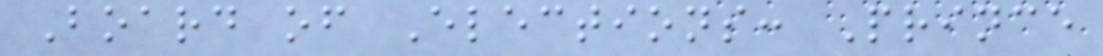Board of Elections: Prince
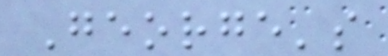George's
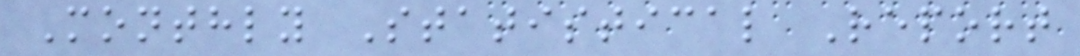Monthly Statistical Report
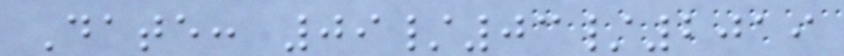Date: 09/03/2019
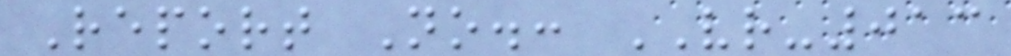Report No.: VR-013
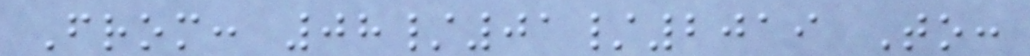From: 08/01/2019 To:
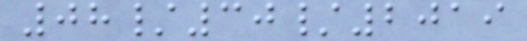08/30/2019
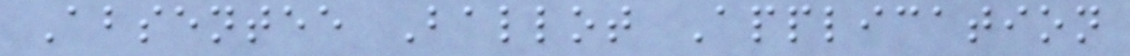Absentee Ballot Application
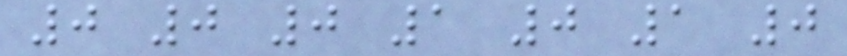0 0 0 1 0 1 0
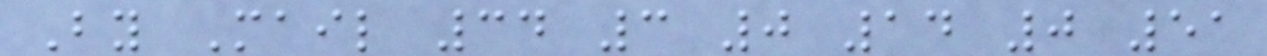By Mail 34 3 0 14 0 51
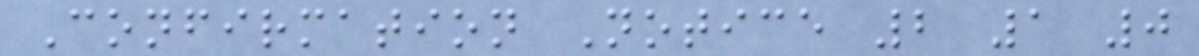Confirmation Notice 2 1 0
